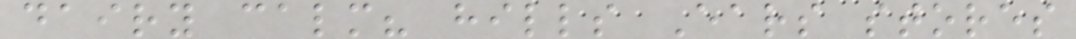dairy calm? hills Ears stores
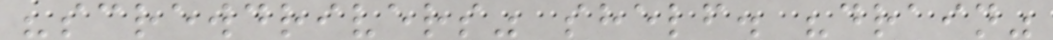"screwdrivers" shelf. "drain"
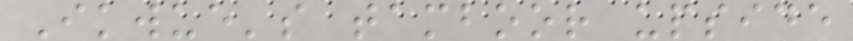Ikwue's tamboor upside
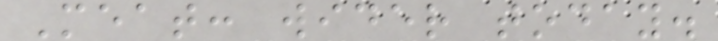Meat: wider today.
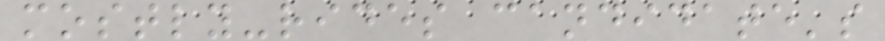mostly-rides candidate's
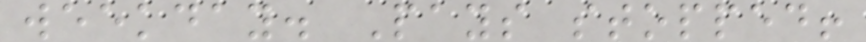weekday. Pays stopped!
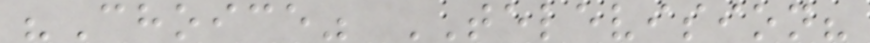"Choice" TELEVISION?
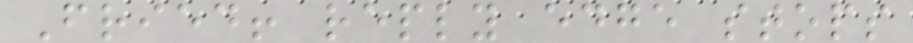Fried! reply edge stops
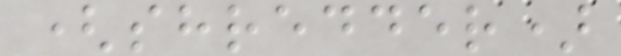(shredder)
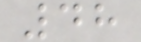48
